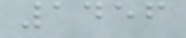1456
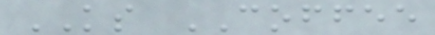KS COFFEE
